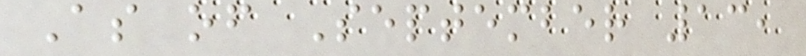As of September 13,
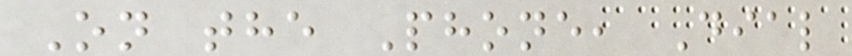On the Phone, Dial
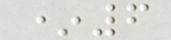*6
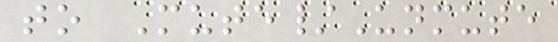to Mute/Unmute
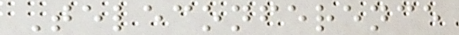Teleconference
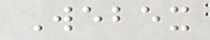Webex
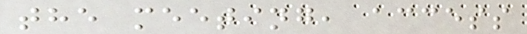the meeting, access
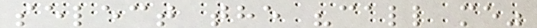select the "call me"
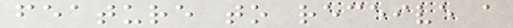feature to receive a
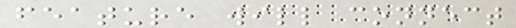feature will connect
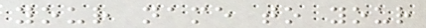your name to your
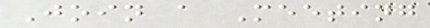Join a Meeting
